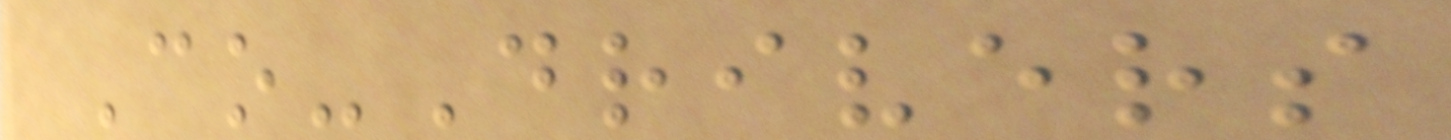Co-Drivers
